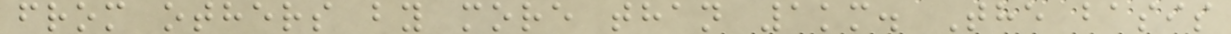from others by more than 1km. The basis
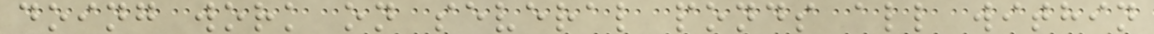doing work on several ponds all within
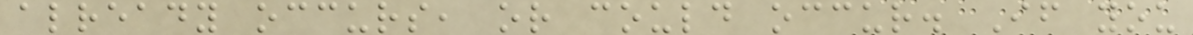already occurs, or could occur. If you
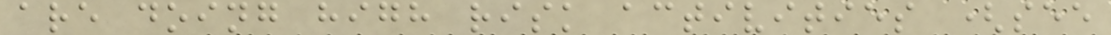are doing high risk activities (see
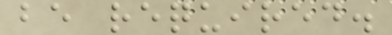be required.
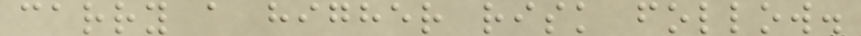carry a higher risk follow.
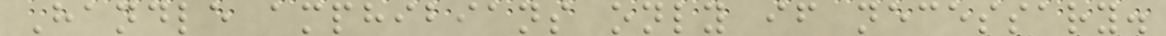Handle amphibians only if necessary.
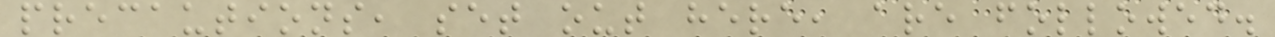precautions, set out here, are followed.
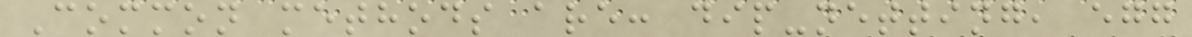Common methods are: dip-netting, egg
